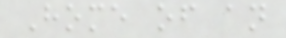Home of an
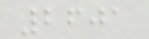2601
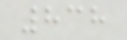838
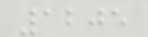1205
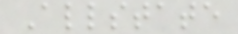Allstate
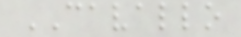CAVALLO
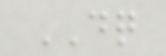DQ
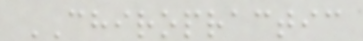CHIROPRACTIC
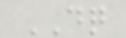DQ
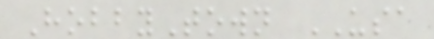HobbyTown USA
